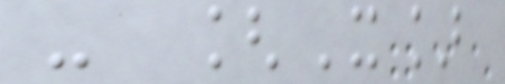- [X]
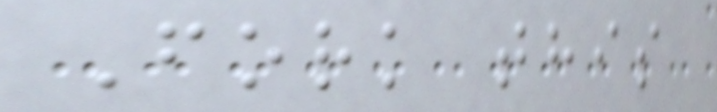Fork this
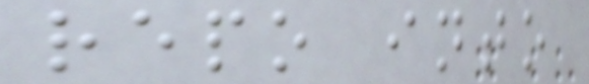repo into
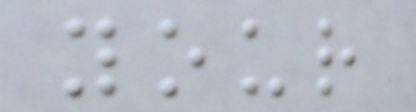your
